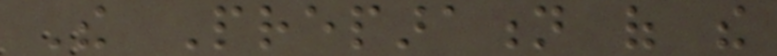The Preparation of the
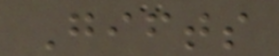Gifts
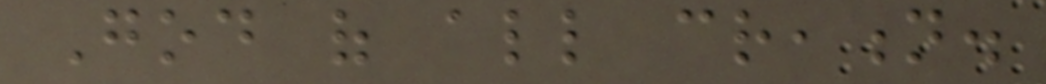God of all creation.
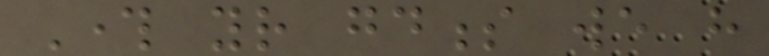Through your goodness we have
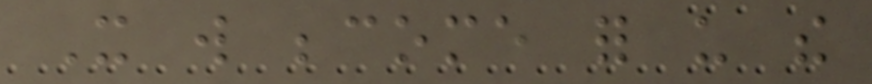It will become for us the
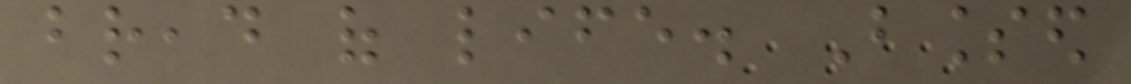bread of life. Blessed
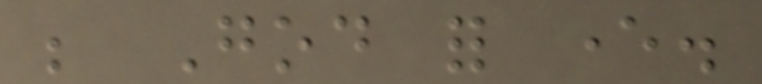be God for ever.
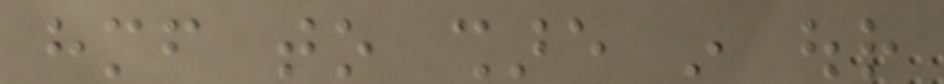himself to share in our
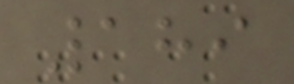189
